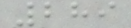289
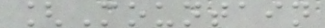[Mountain
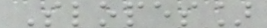Slopes]
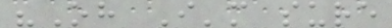"Oh I'm sure
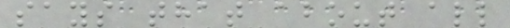says that about all
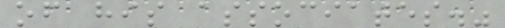of his associates."
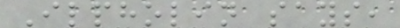Ilpholin says,
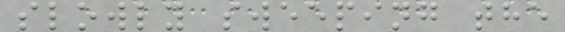slowly sweeping the
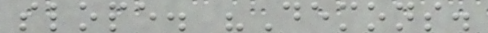slope. "Demons.
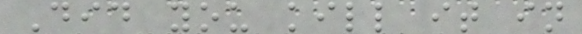Did you kill it in
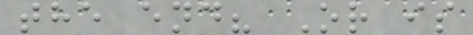the end? Or is
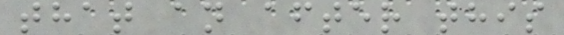that an after this
